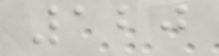120
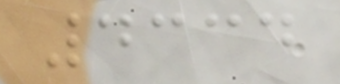4334
